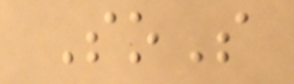SoS
